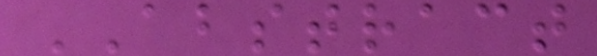ABSTRACT
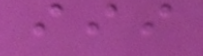iii
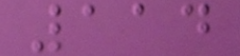114
